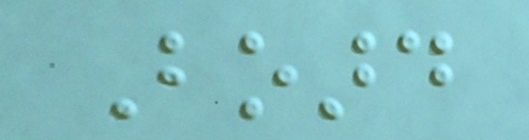Board
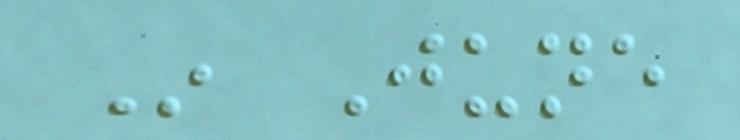In June
